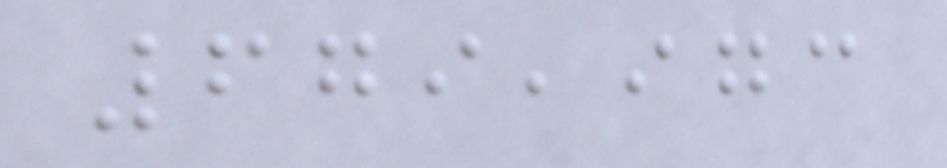679,973
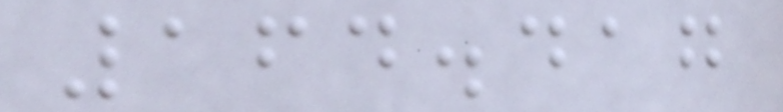164.417
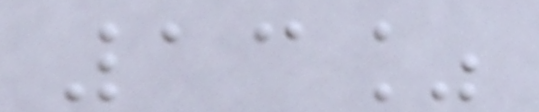13%
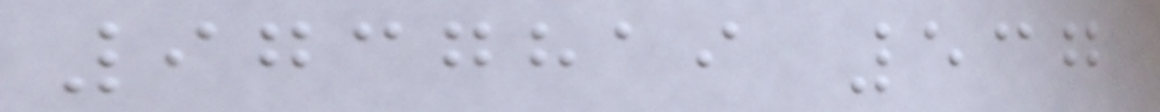9737819 537
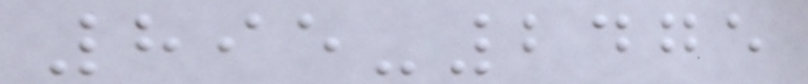895-2475
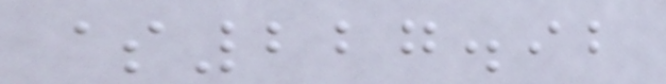$227.92
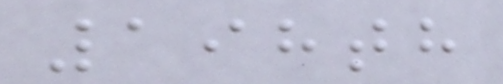198th
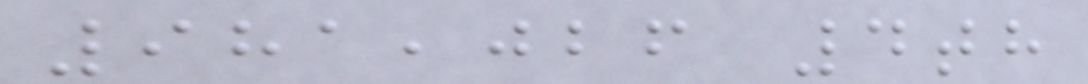981,026 4th
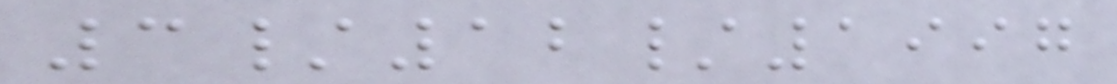3/12/1997
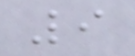9
